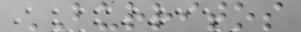BURRITOS
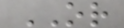OR
